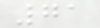71
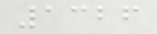1326
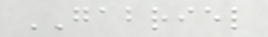GABRIEL
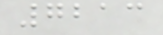7213
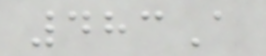483A
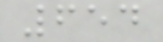654
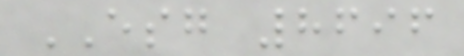ESG 8696
